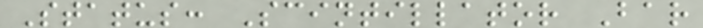Status: Scintillator Bar
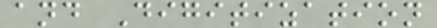and Digitization
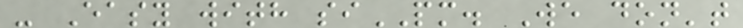- Easy with siPM. We don't
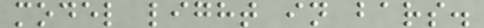model light in bars.
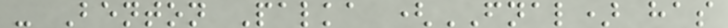- Benton Palka (FNAL) has
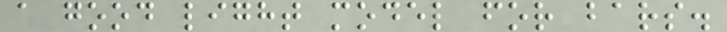a good light model for bars.
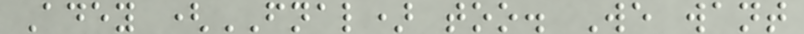Adey (FNAL) too. We want
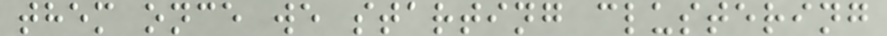them once we starting clustering
